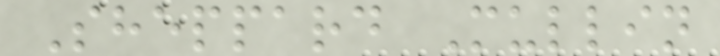Sheppard Mullin
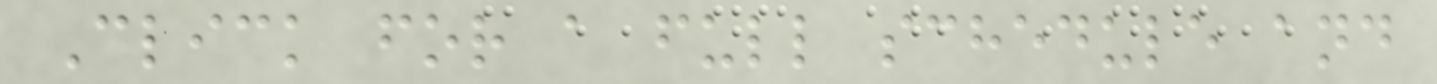Click for a full schedule and
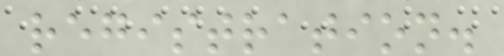registration.
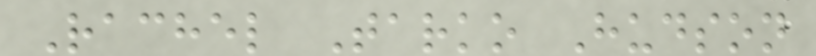Rachel Tarko Hudson
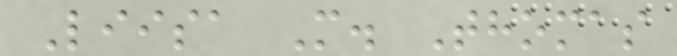Liisa M. Thomas
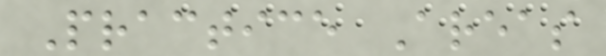Practice Areas
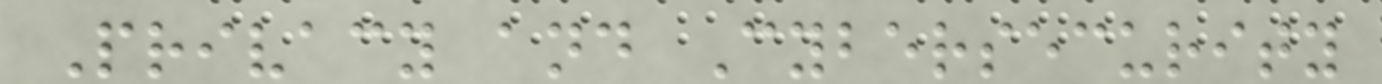Privacy and Cybersecurity
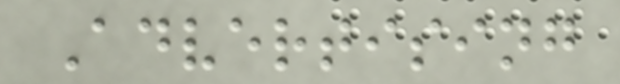Advertising
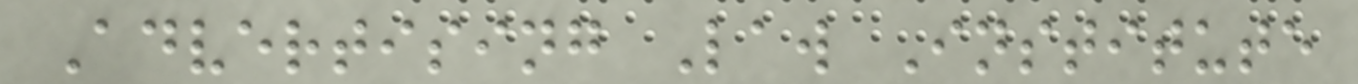Advertising Law Institute
